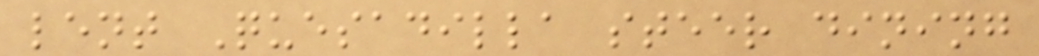lent Quesadilla steer dining
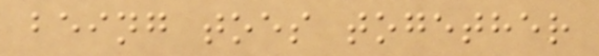being toes together
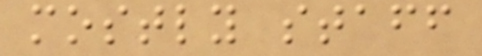mostly staff
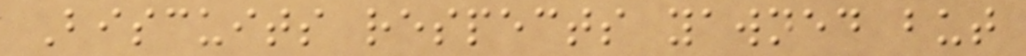Biscuits respects yawned but
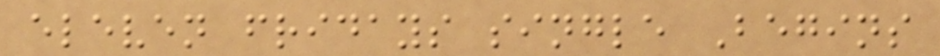eleven fridays single Begins
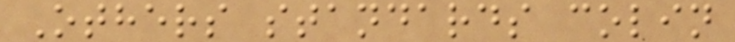Others standards colin
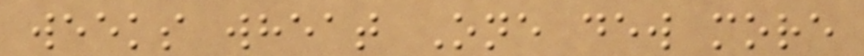weeks wheat One dew more
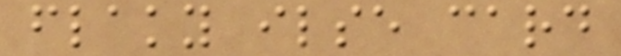flaky ilse card
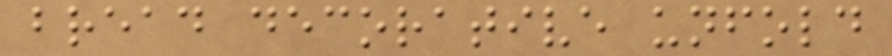bread decorative unfold
